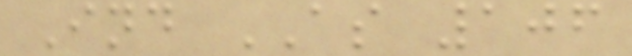Ind AS 106
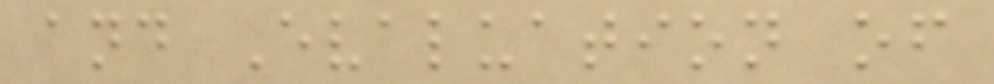and Evaluation of
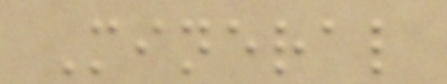Mineral
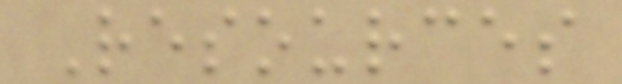Resources
